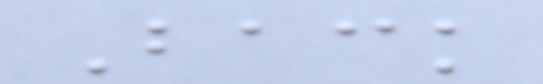Back
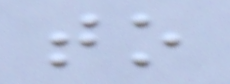to
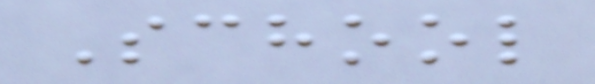School
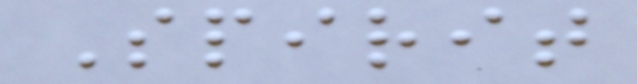Spirit
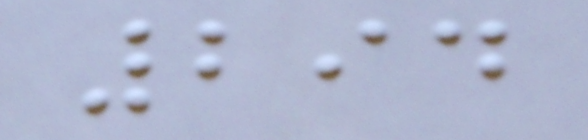294
